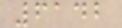6142
